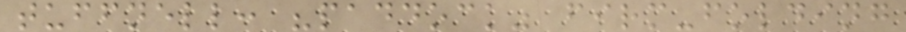tuffnell: "paddock" firm-folding
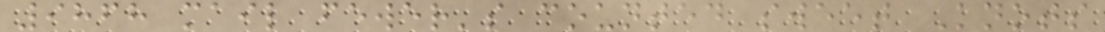9868 mail fewer's counted sweet Knots
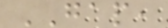GAP,
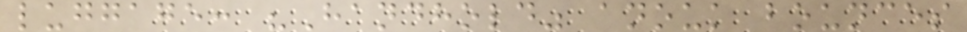luggage: "Handhold" anouk bounces
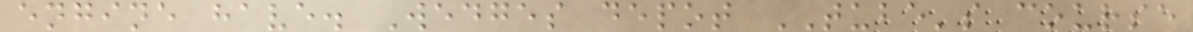engine have. Wedges depot TUBE's course
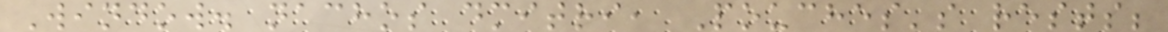Window. nachos dmitri, Pouches's rests;
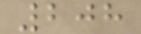208
